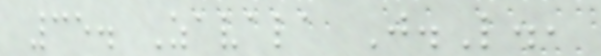35. Zavala J.L.,
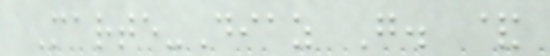Marte-Diaz G. &
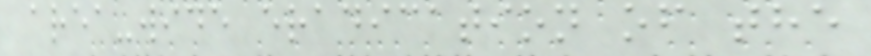area-wide eradication of the
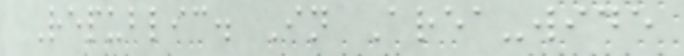Republic. In Area-wide
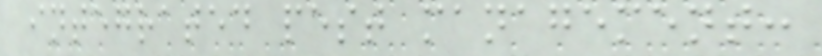integrated pest management:
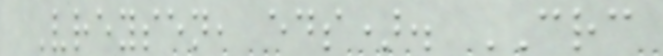Vreysen, eds). CRC
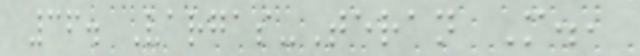36. Vargas-Teran M.,
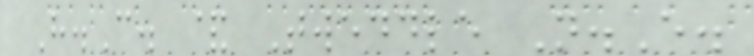H.C. & Tweddle N.E.
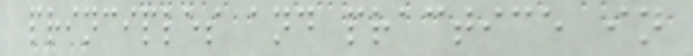principles and practice in
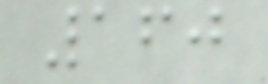160
